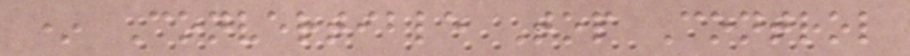* Convertible Top Control
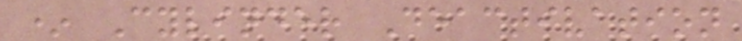* Cylinder Deactivation
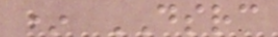* DSRC
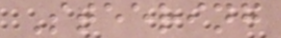Steering
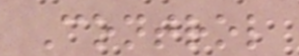Control
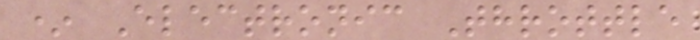* Electronic Throttle
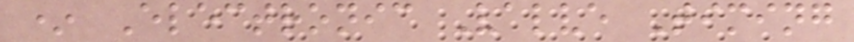* Electronic Valve Timing
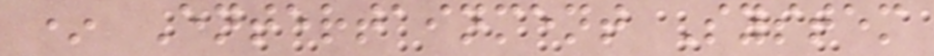* Entertainment System
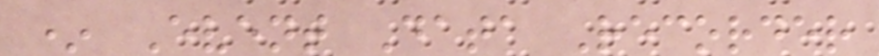* Event Data Recorder
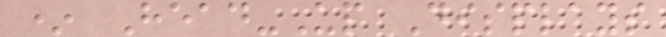* Head-Up Displays
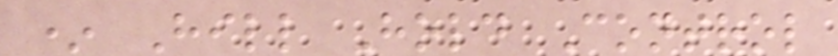* Hill Hold Control
